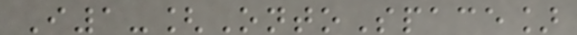I1-[OntoSpace]
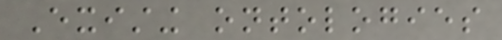Existing ontologies
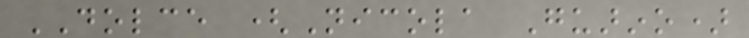DOLCE (Nicola Guarino)
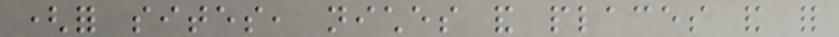(for sites, niches and places and for
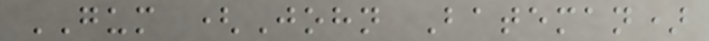GUM (John Bateman)
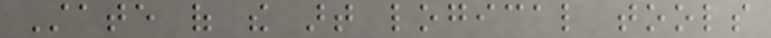State of the art logical tools
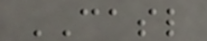CASL
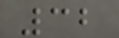32
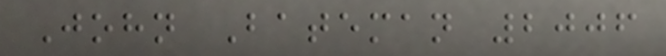John Bateman 2006
